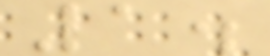1.
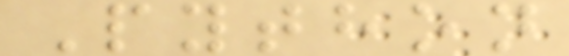Python
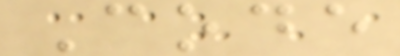Code
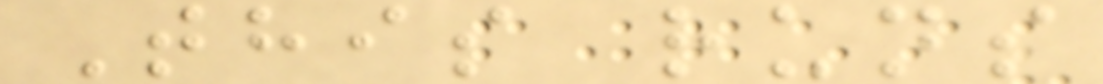This runs
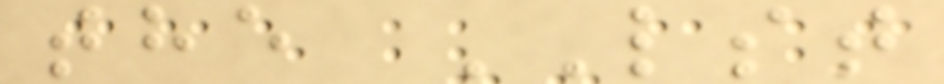the LST
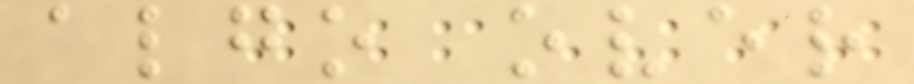algo over
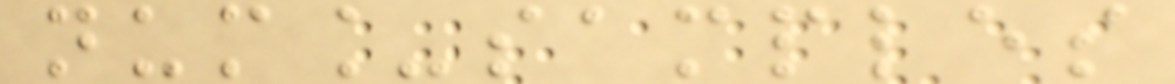num_samples
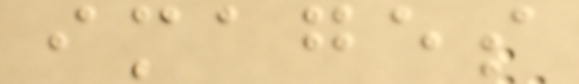images
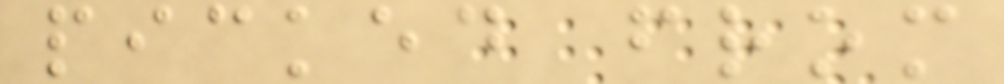picked from
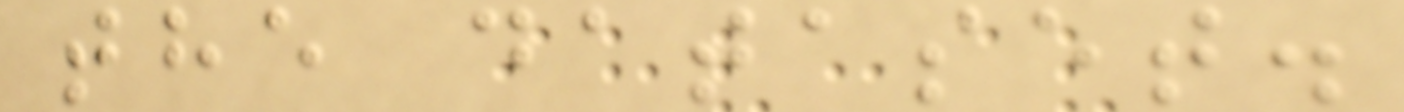the dataset.
